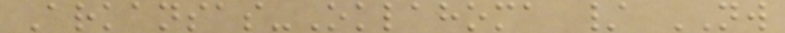Arkansas-Oklahoma / NW
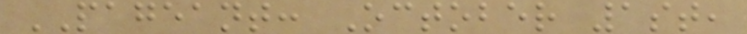PAGEANT: October 1st,
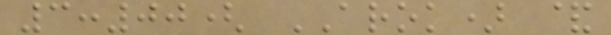3:00( AROK) &
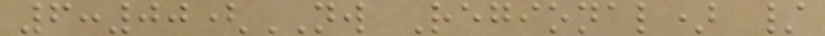6:00(NW Regional) /
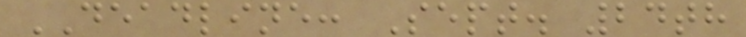DEADLINE: Sept. 24th
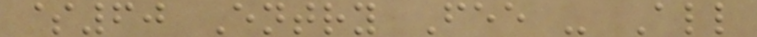$60 Entry Fee - All
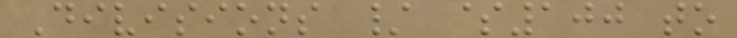Divisions / $100 to
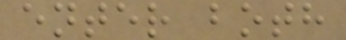enter both
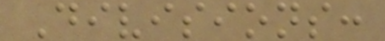Divisions:
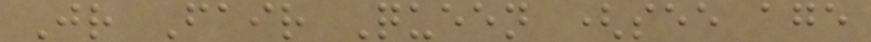Jr Fair Queen (see age
